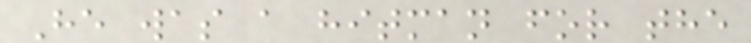He was a hitman for the
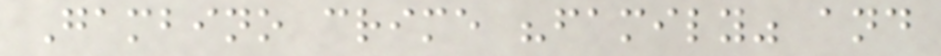Gambino crime "family" and
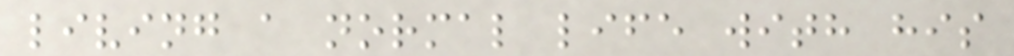living a normal life with his
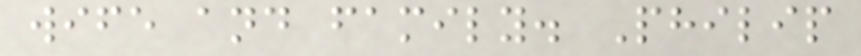wife and family. Philip
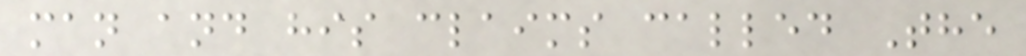man and his claims called The
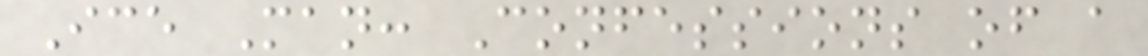Ice Man: Confessions of a
